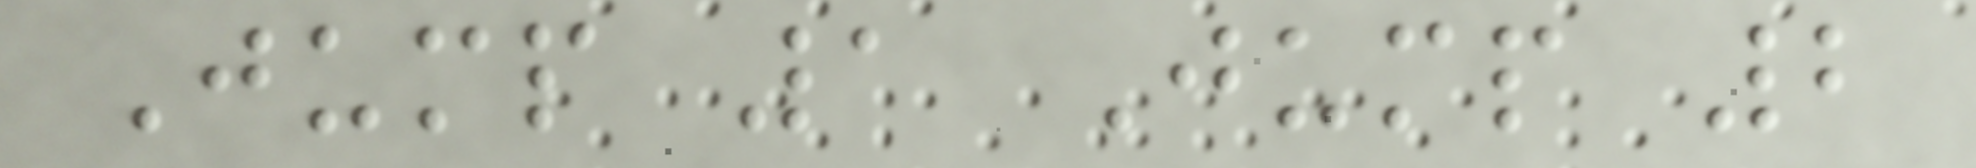Jump 1 Jump 2
